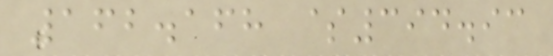162.168 $394.93
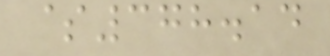$378.14
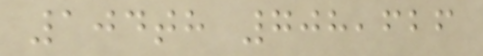104th 708,626
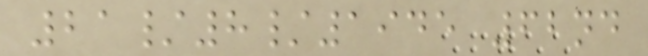21/8/1945 62nd
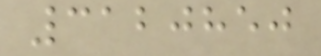3120850
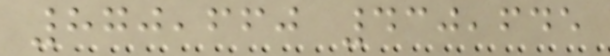870,660 430,645
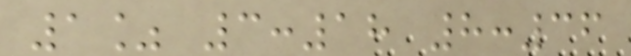1% 3:18 8:36
